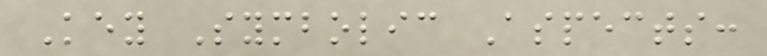Key Symbolic Aspects:
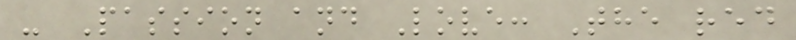- Passion and Love: The red
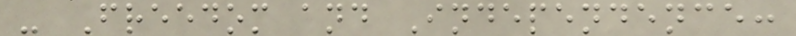- Freedom and Independence:
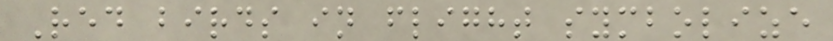Red birds in flight symbolize
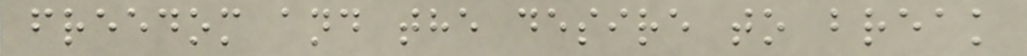freedom and the desire to break
